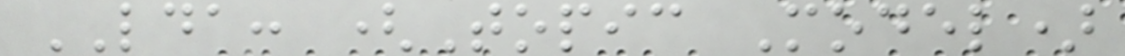LDA: (Topic Model)
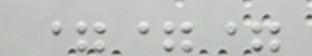===
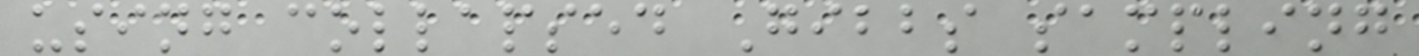using collapsed Gibbs sampling
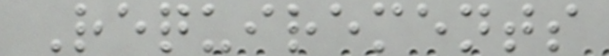Requirements
